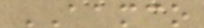AAMCO
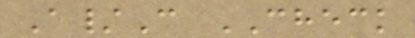A/C CHECK
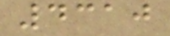4310
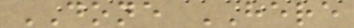DONE HERE
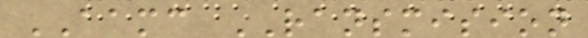AAMC RANSMISION
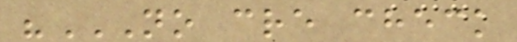"NO CRE CHECK
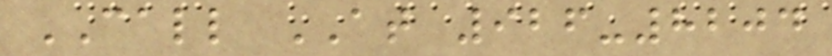CALL AT 926-8204
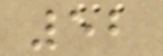52
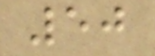50
